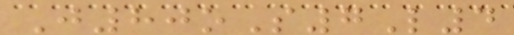J80oS7L4
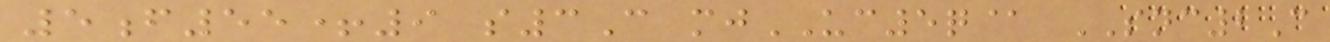5f55+9 s3C mjUC5q@ SNC2C
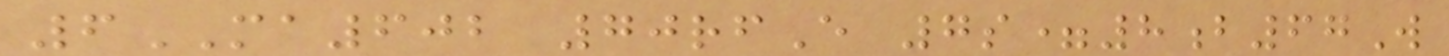6MA602 70rfE 7s=8b67W
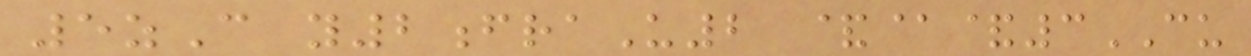5zC y2fraU2 &@&3CU
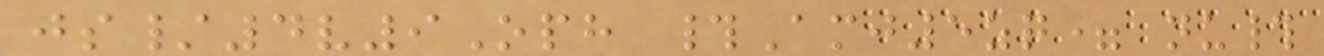js/4v9Oph #Amj5zq= nu#
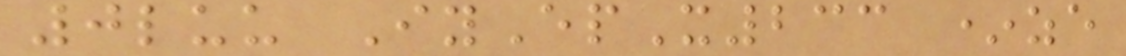0luu IyEpX233 *ze
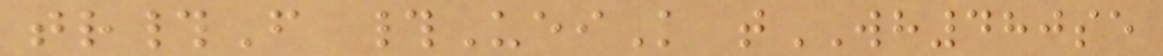tr#F #UeiK tWH480se
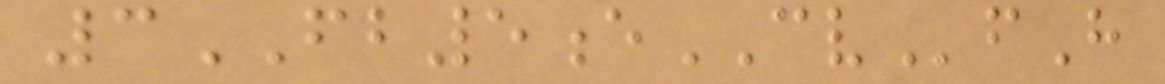3FB5eCVfH
